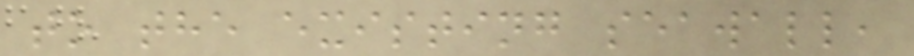to the existing seawall,
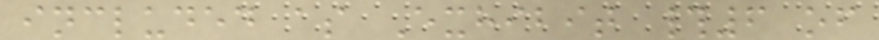included as Exhibit #6 of
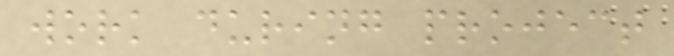work during project
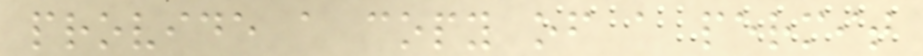provide a copy of a permit
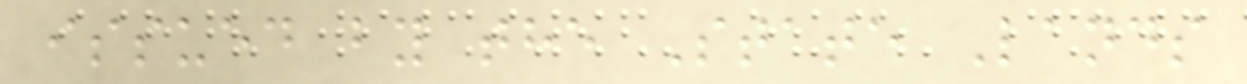issued by the State Lands
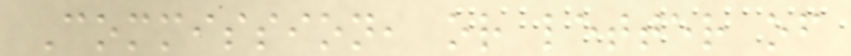Commission, or letter of
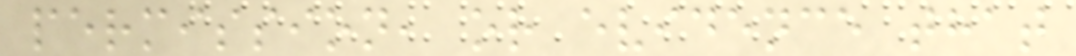permission, or evidence that
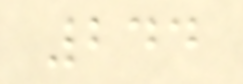244
